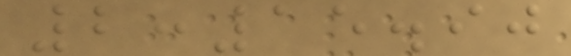2:15.90
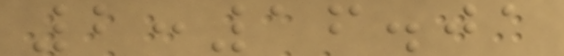2:16.01
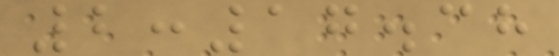2:17.38
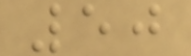50
